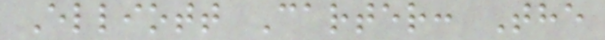Elliott Carter: The
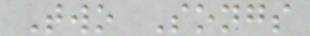Two Songs
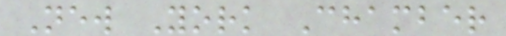New York Chamber
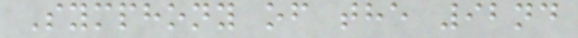Symphony of the 92nd
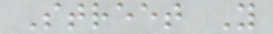Street Y
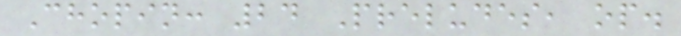Chopin: 24 Preludes, op.
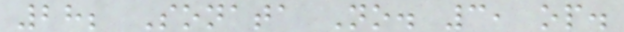28; Sonata No. 3, op.
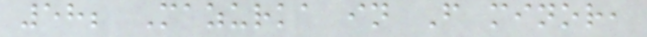58; Mazurka in F minor,
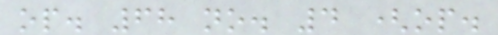op. 68 no. 4 (op.
